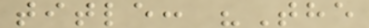title: "The
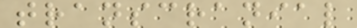transcranial
